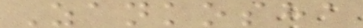Zankosha
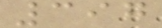397
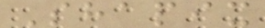Shapix
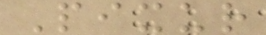Pixur
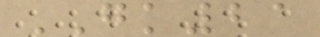GK21
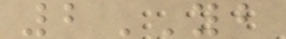2YB
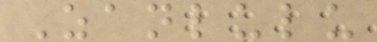Zanlulu
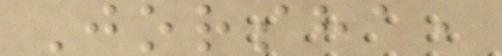Jorsha,
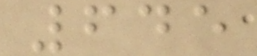645
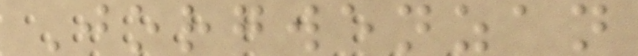Jorgwenzan
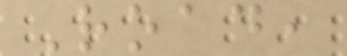Road,
